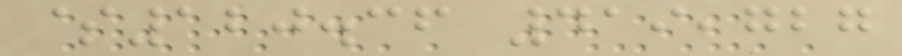$120.36 419,727
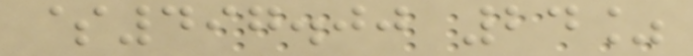$497.00 24%
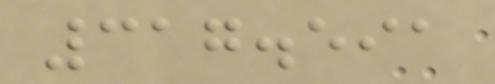317.591
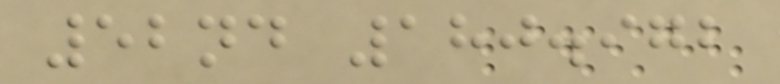52nd 180.972
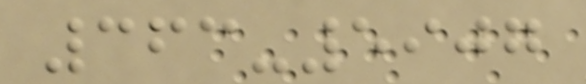363-5907
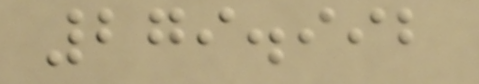279.992
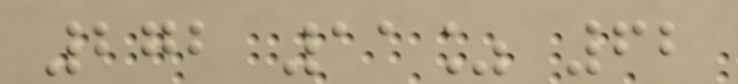272 11% 62
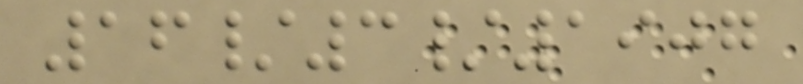16/3/1907
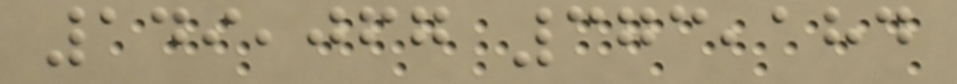149,067 373,184
